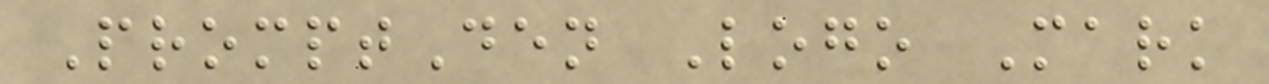PromptDen Logo Mark
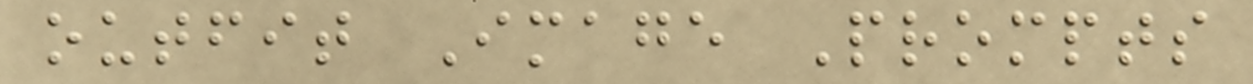outfit Image Prompts
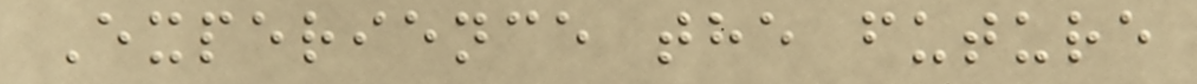Experience the future
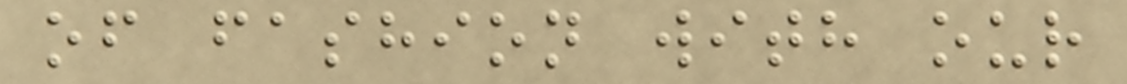of fashion with our
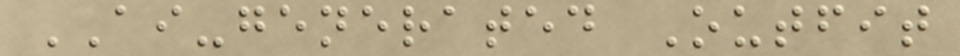AI-generated Outfit
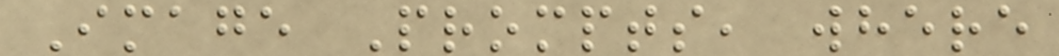Image Prompts, where
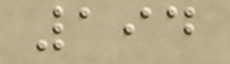194
